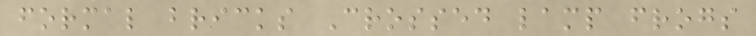formal bricks Crossed lamp frogs
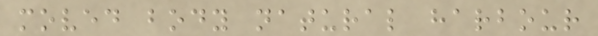moved body natural harbour
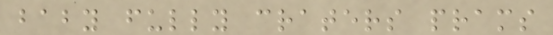baby fully craters prams
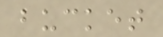bucket
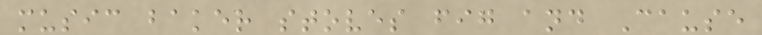music baker stoves fig and Cause
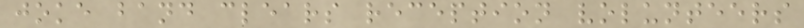joke band clears reception volunteers
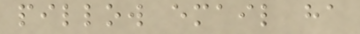pillow email ha
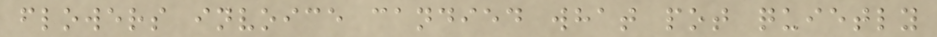flowers invoice candied what pot quietly
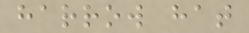harrow hat
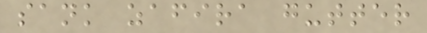sank zafira gutter
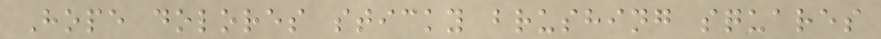Hope dolores sticky brushing squares
